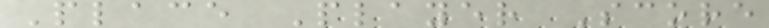Place Player Score
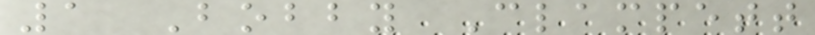1 Bobby Clampett
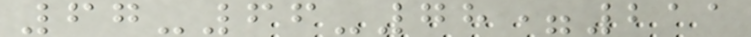67-66-78=211
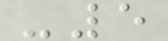-5
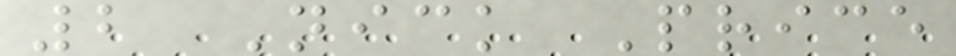2 Nick Price
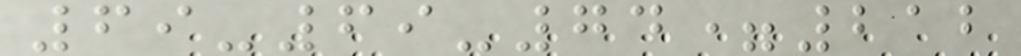69-69-74=212
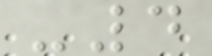-4
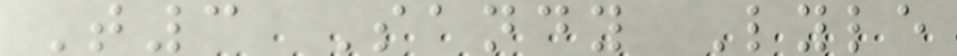T3 Sandy Lyle
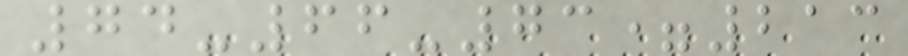74-66-73=213
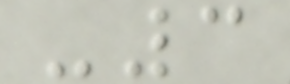-3
